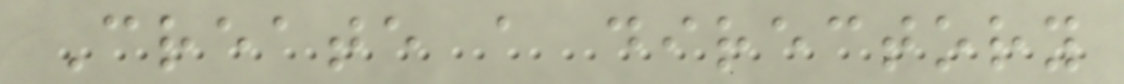Create a directory
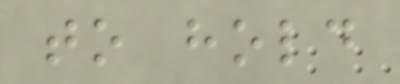to hold
